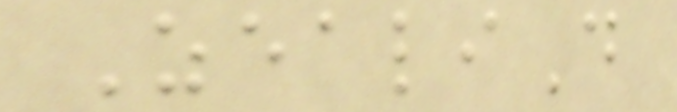ZealiD
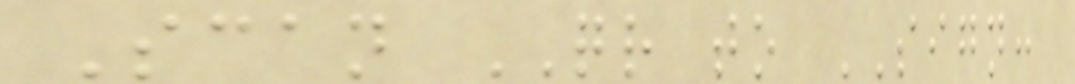Scan QR to SIGN:
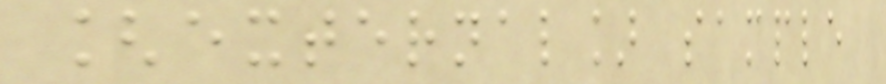[external] sample
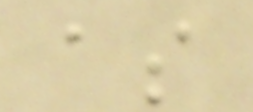as
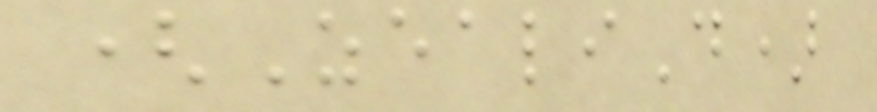(ZealiD)
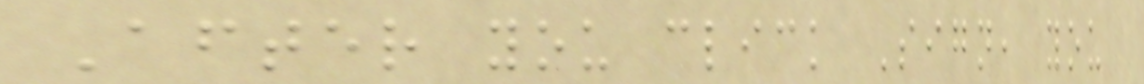After you click Sign, you
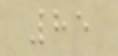85
